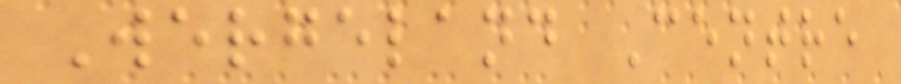Wergeland Centre
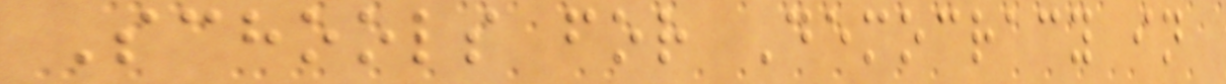Schools for Democracy in
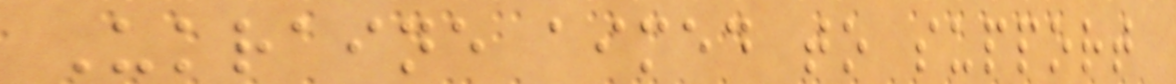Ukraine aimed to support
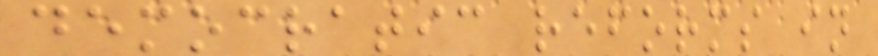democratic reforms in
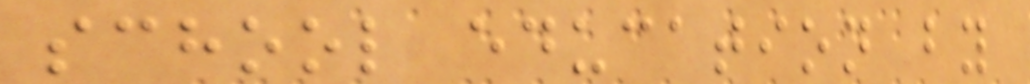school education by
